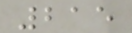215
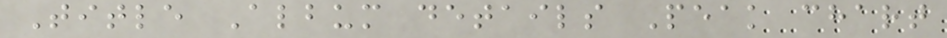Title Album details Peak chart
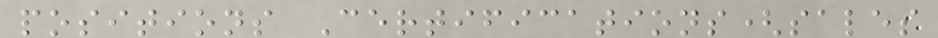positions Certifications(sales
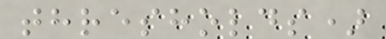thresholds)
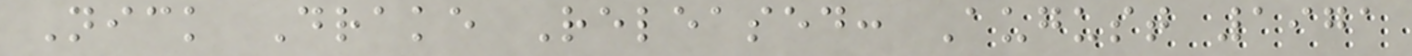Nick Drake Released: August 1971
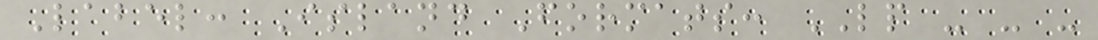Label: Island Formats: LP - - -
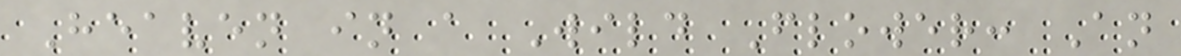Heaven in a Wild Flower: An
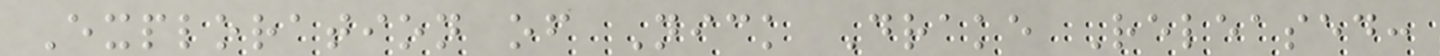Exploration of Nick Drake Released:
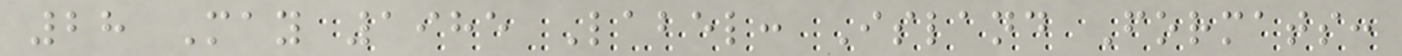28 May 1985 Label: Island Formats:
